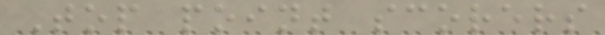Top point scorers
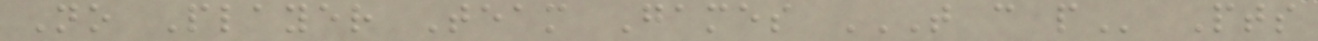No Player Team Games T C P Pts
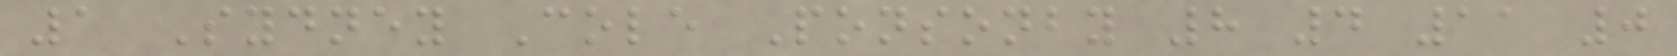1 Sydney Cole Ponsonby 8 4 11 0
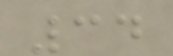34
